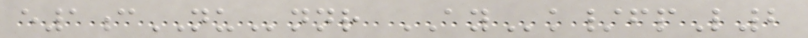e1cNUnnr AYk/fpL2
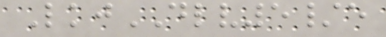LkjDLV5/e
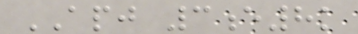APJ 3e8k
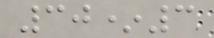30*3
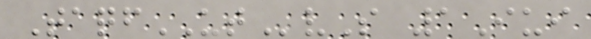TaqfUTvS 1Iui
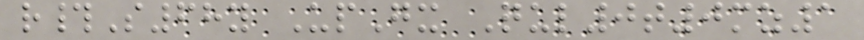r#S68y UpGx Qul0t0mz1
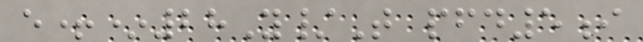e+*28Y/T pfd5i
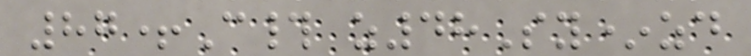87+C# z48Sy*zd
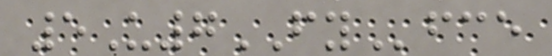5U7FYfce
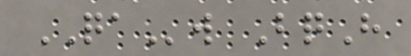QAw BqH
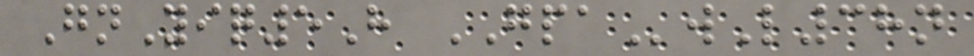GnYiq5H GPAwL38n
